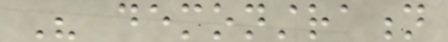His demonstration
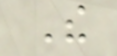The
